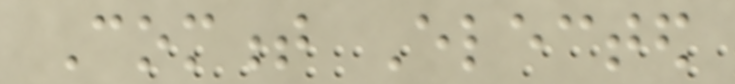Comment Elected
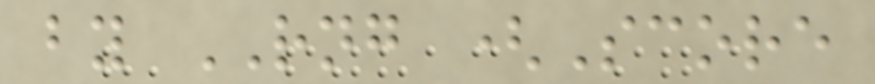by RNG (Score
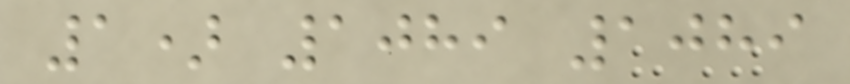1) 1089 1089
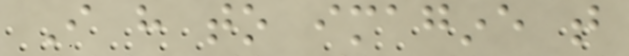I have to imagine that
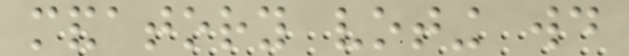mandatory voting would
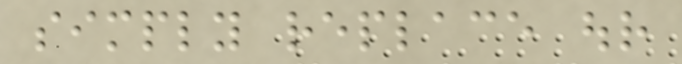simply replace our
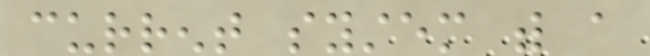current system with a
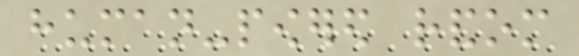human-powered random
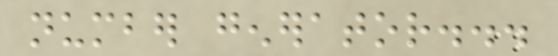number generator...
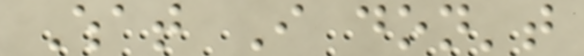What I don't
